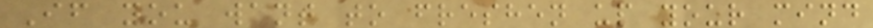If you want to freshen up your mind
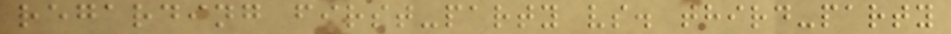regarding first-party vs. third-party
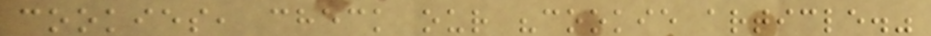cookies, check our "cookie article."
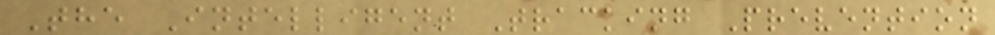The Intelligent Tracking Prevention
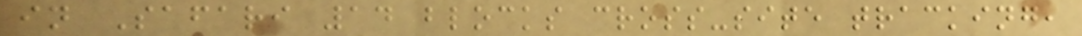in Safari 14 blocks cross-site tracking,
